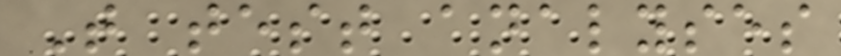T test analyses
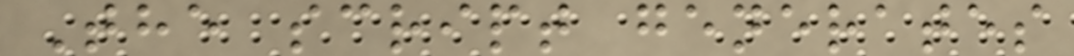The script generates
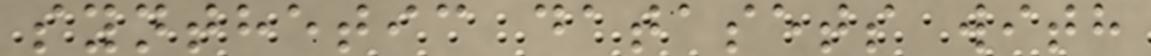synthetic datasets with
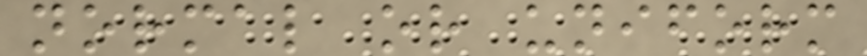normal or uniform
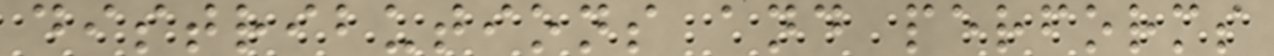distributions and performs
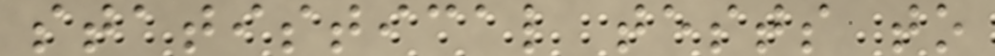statistical tests to
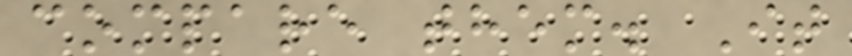compare them. It
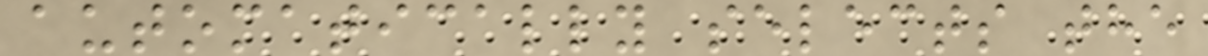automatically selects the
